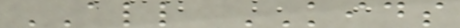ALL KIDS
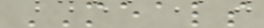MEALS
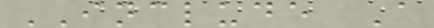INCLUDE A
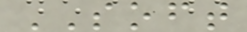SOFT
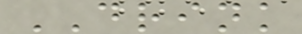DRINK
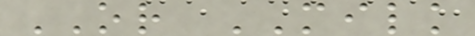OR MILK
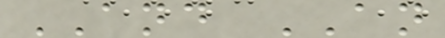AND AN
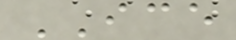ICE
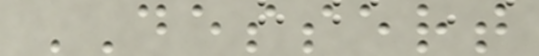DESSERT
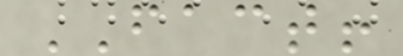FACT!
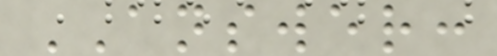ANSWER:
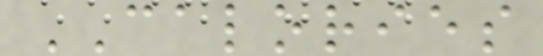CALORIES
